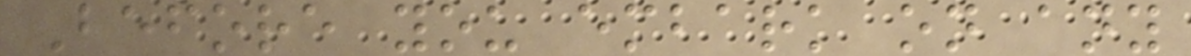Before you embark on any
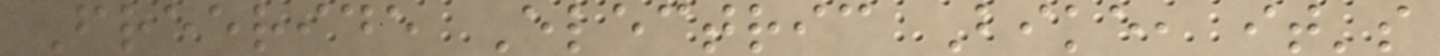Freeride Electric Bike, it's
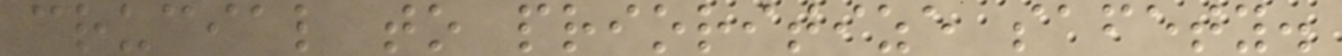crucial to prioritize safety.
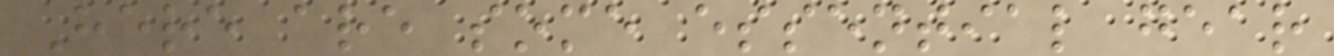Here are some essential gear
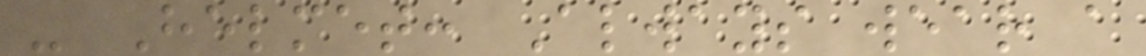- Helmet: Always wear a
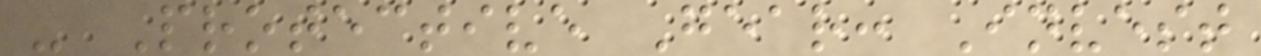- Protective Gear: Invest
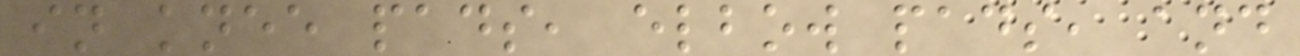in knee pads, elbow pads, and
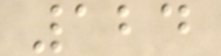124
